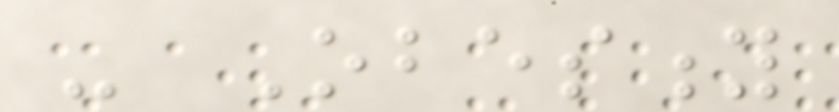- Obesity
